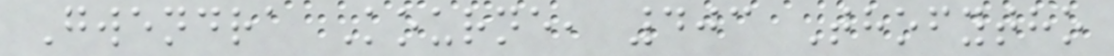Gwendra Kourne, 403 Thofytho
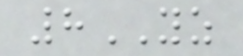8YZ
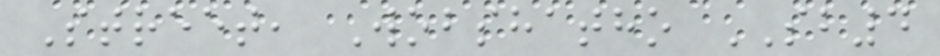Street, Wobshatho SB4
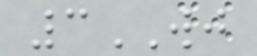3WJ
